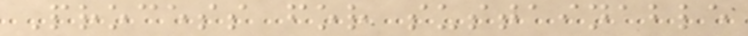Process for sustainable
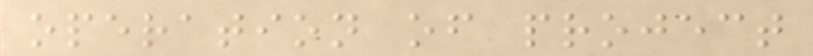operation of project
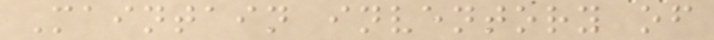Maintain inventory of
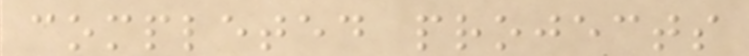completed projects
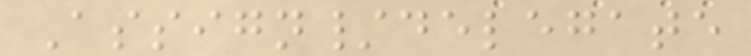Assign/delegate
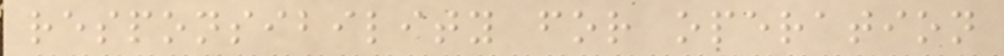responsibility for operation
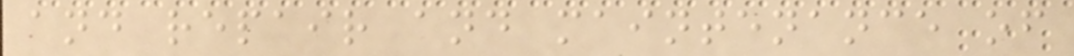and repair and maintenance of
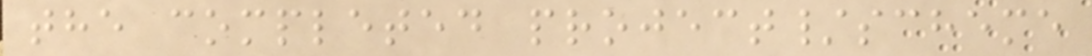the completed project/scheme
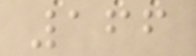166
